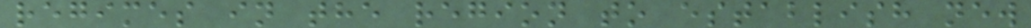regimes in the region to establish new
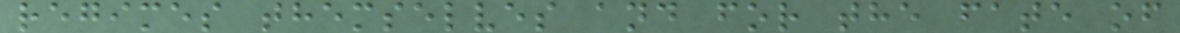regimes themselves and for the fate of
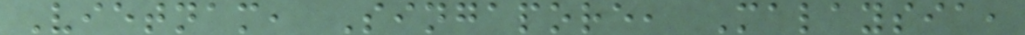Vietnam, Singapore, Malaysia,
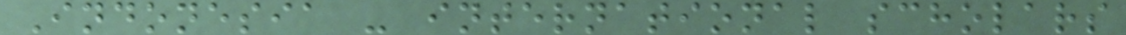Indonesia - international scholars
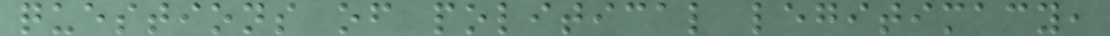questions of political legitimacy,
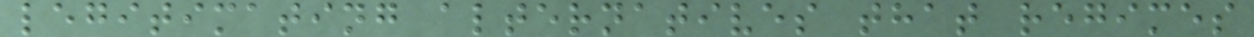legitimating alternatives that regimes
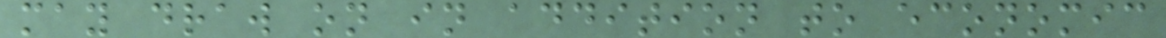may draw on in addition to economic
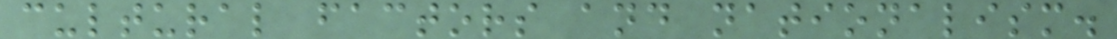cultural factors and nationalism.
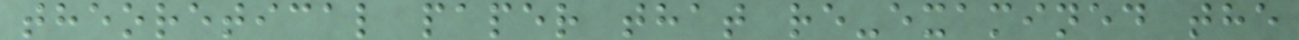theoretical paper that re-examined the
